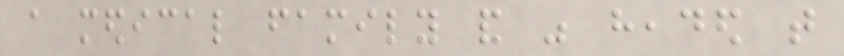a medical family and was headed that
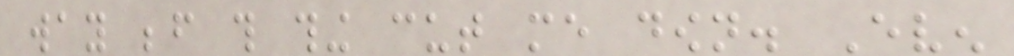way before this thing cut me down. Even
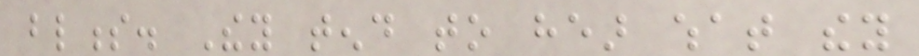blindness. They tend to hear what they
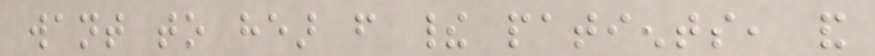want to hear from their patients, and
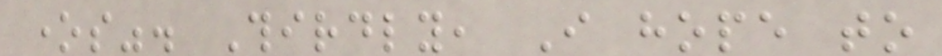ones". Thirdly, I hope to
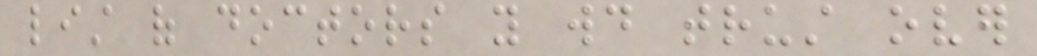list of doctors you would trust over
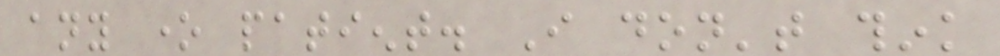any one patient. I don't think
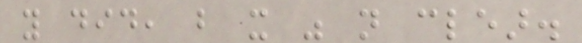you did, but it was not clear.
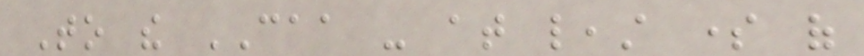To the CAA - at least some of
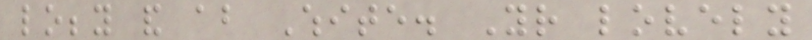lobby and about White. Your lovely
